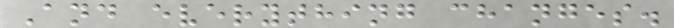And everything changes.
